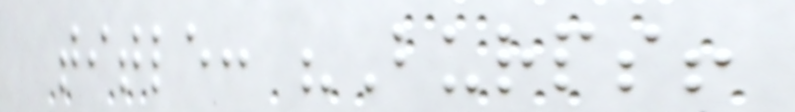title: "Burps!
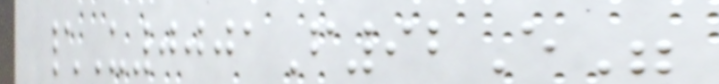\U0001F92E"
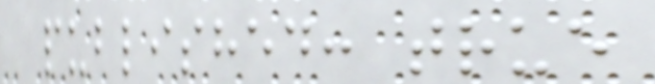published: true
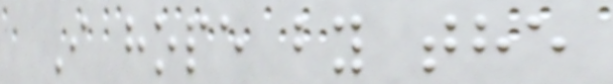I hope by the
